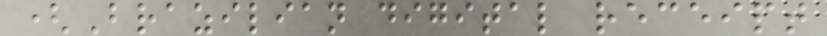(Brazilian digital receipt
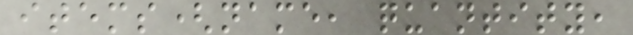items(name, quantity,
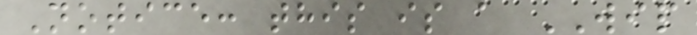Notice: this is a WIP
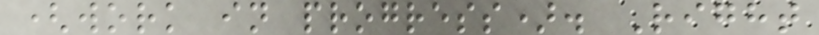(work in progress). Right
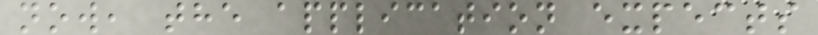now, the application expects
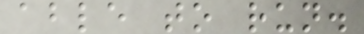able to run.
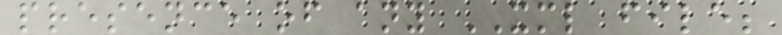presence of any XML file;
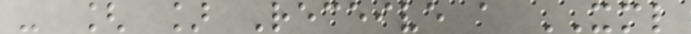- [ ] Receive a XML
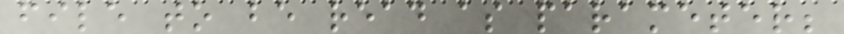file to be read as parameter;
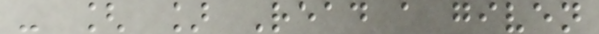- [ ] Read a given
